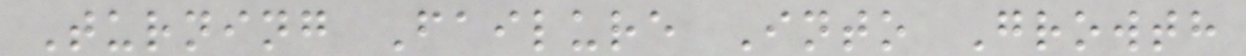Turning Failure Into Growth
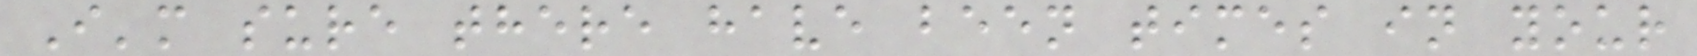I'm sure there have been times in your
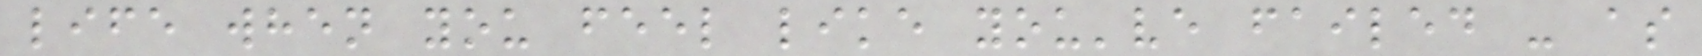life when you feel like you've failed - as
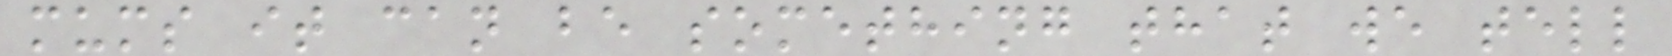mums it can be something that we tell
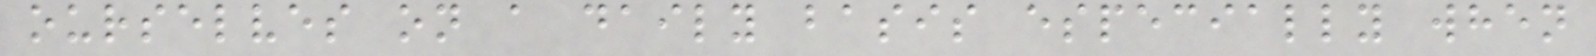ourselves on a daily basis especially when
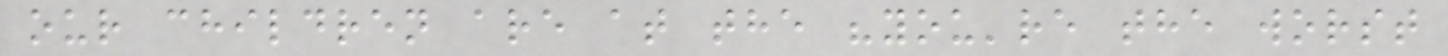our children are at the "you're the worst
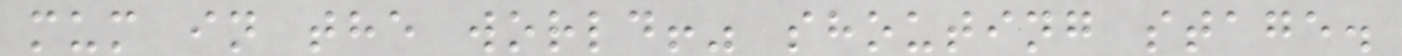mum in the world!" shouting stage.
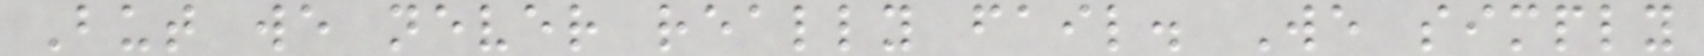But we never really fail. We simply
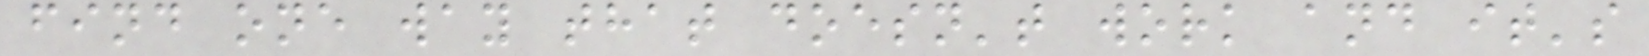find one way that doesn't work and it's
